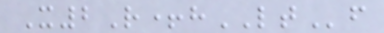X2R+hLTf
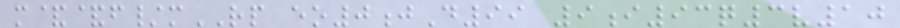m&&f/mRP eo0jD99 9i93q3v10
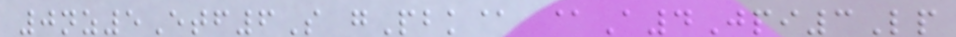0nz5Etf6S gPbk@ @A4Jpi3Lp
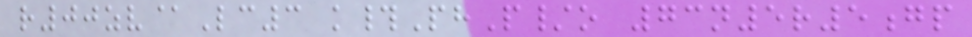r00zv@Lc3 k#PhP/o 73n5r5gp
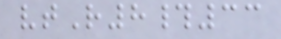vtR8#33
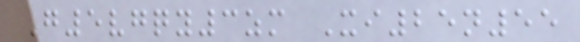G5vgqy3zm Xi25n55
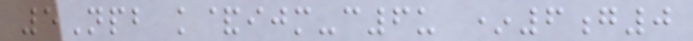5Npb k&ijm-c6u *6g0
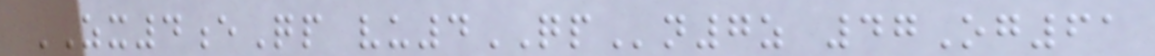ZX4eQp vu4QPn7z 47Og61
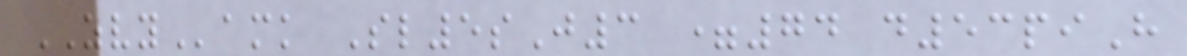ZVYamk Sl5sJ3 =74 d53piH
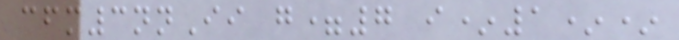cfm3nnIi g=7 i*1**
